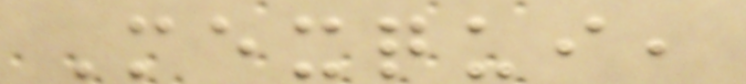Mexqui,
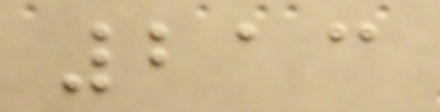213
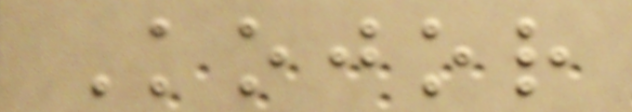Kojor
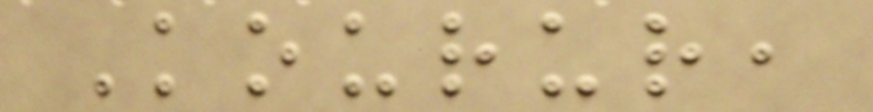Kourur,
